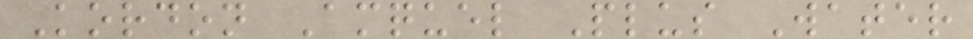Kordon Amquel Plus Water
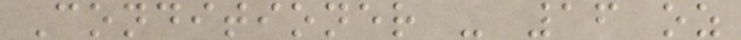Conditioner - 16 oz
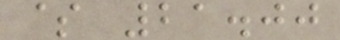$ 21.00
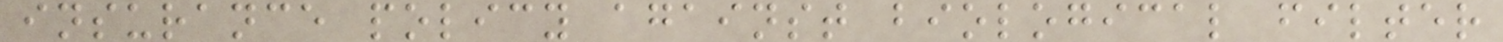insurance policy against biological filter
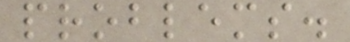problems.
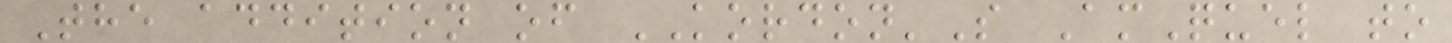The addition of KORDON'S AmQuel to
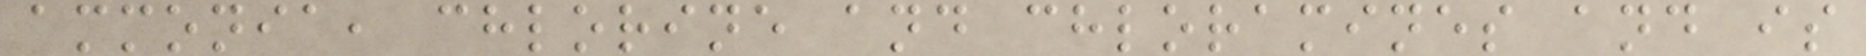ammonia, chlorine and chloramines and is
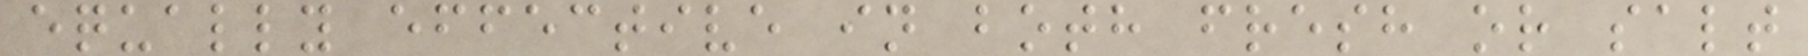equally effective in both fresh or salt
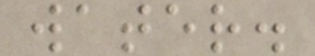water.
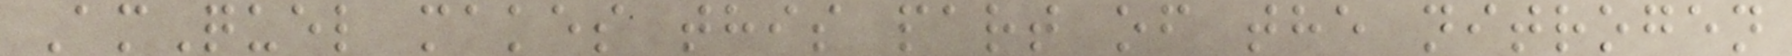AmQuel makes this part of the nitrogen
